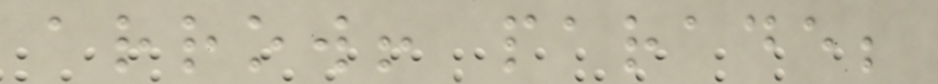arrow! parade;
